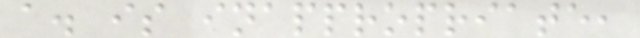a. is inappropriate,
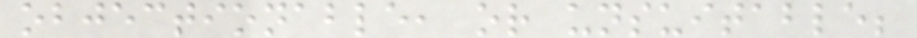objectionable, or unsuitable;
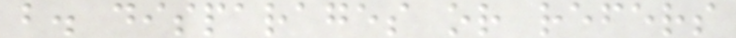b. disparages or refers
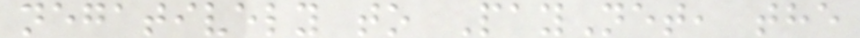negatively to PayNet, the
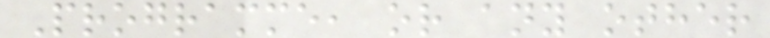Programme, or any other
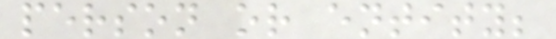person or entity;
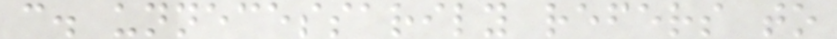c. unnecessarily refers to
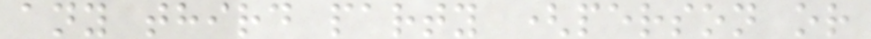any third party (person or
